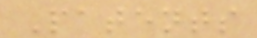Patents
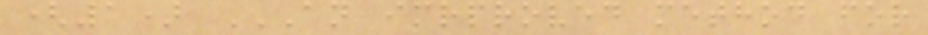(1) AN IMRPROVED METHOD FOR
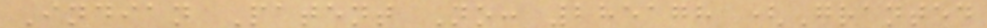Indian Patent No: 285178 (Granted
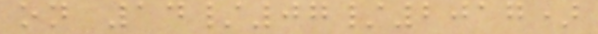on 14/07/2017)
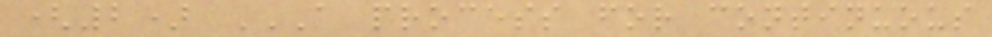(2) A PROCESS FOR CONTINUOUS
